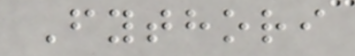Fythori
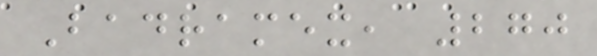Badramex, 270
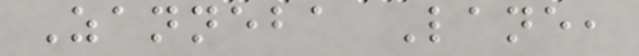Zanneba Lane,
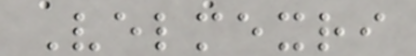Velmexri
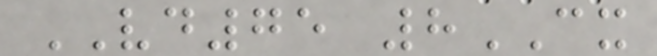VD75 8CX
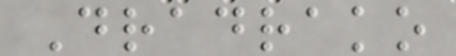Dradrako
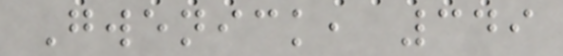Gwenick, 349
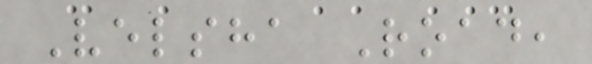Velsha Road,
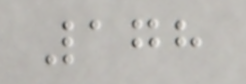178
